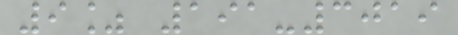9% 191-3019
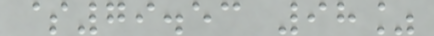$79.53 98%
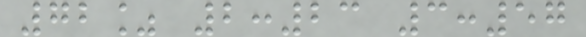72% 2:23 3:57
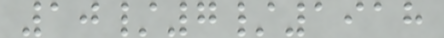10/7/1918
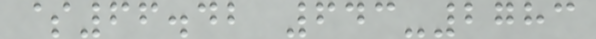$66.42 643-2783
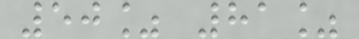50% 81%
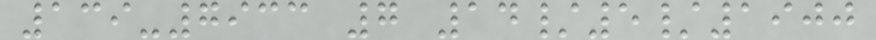139-7933 7 14/5/1900
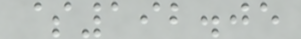$192.05
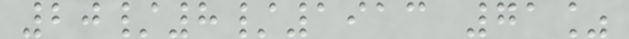20/8/1913 71%
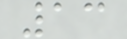13
